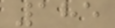185
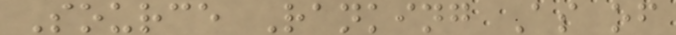Source Ranking As of
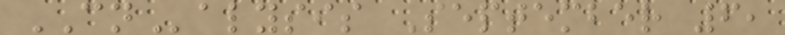CNalysis September 6,
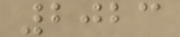2023
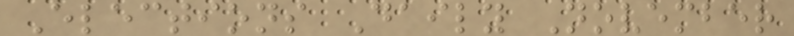Elections Daily November
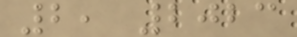2, 2023
